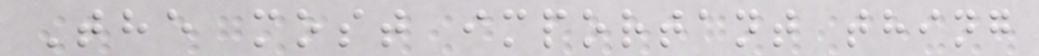The most important thing
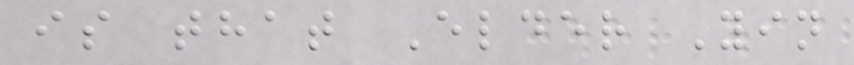is that Elder Yin
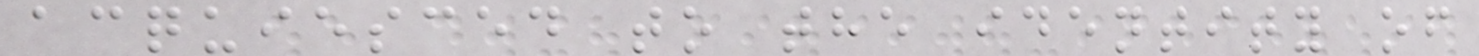acquiesced to the identity of
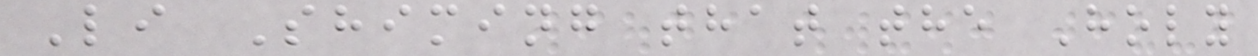Li Shiming that the Holy
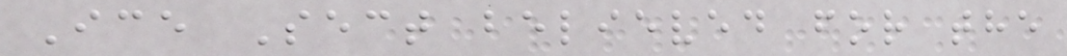Ice Sect believed for the
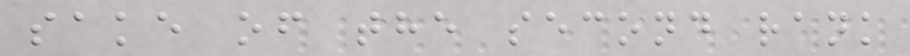sake of the second rank
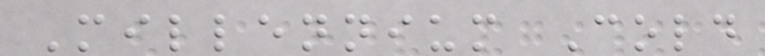Millennium Cold
